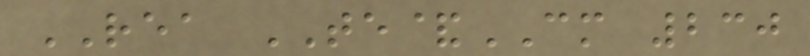REA TE&CM 230
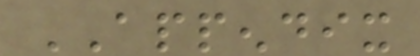APPENDIX
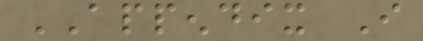APPENDIX I
